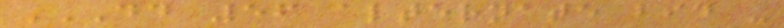DD 56 ALTERNATE BID -
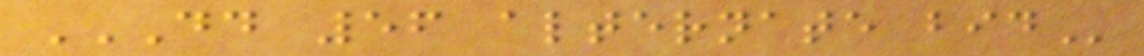DD 56 ALTERNATE BID
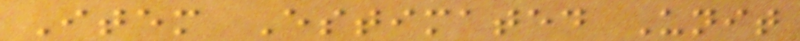Item Estimated Unit
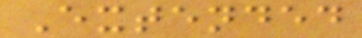Extended
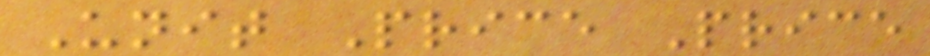Unit Price Price
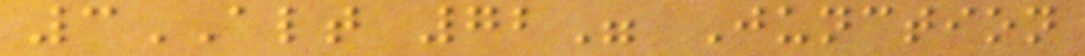3ALT 72" Junction
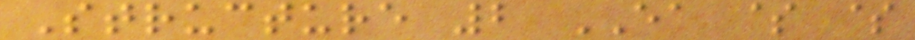Structure 2 EA $ $
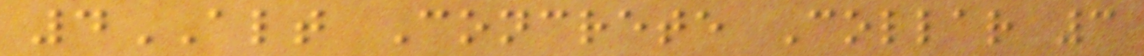4ALT Concrete Collar 3
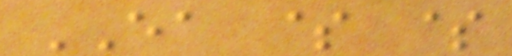EA $ $
